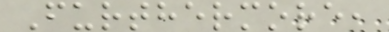Furthermore,
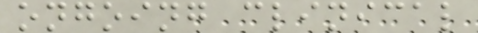ongoing clinical
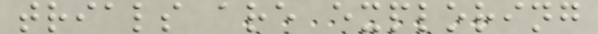trials are exploring
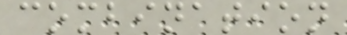combination
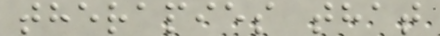therapies that
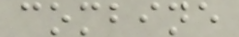combine
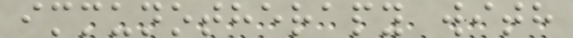immunotherapy with
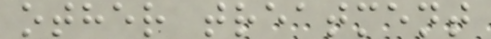other treatment
